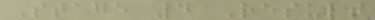Stage 4 Result
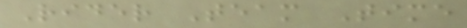Rider Team Time
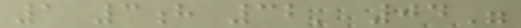1 3h 32' 04"
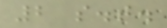2 s.t.
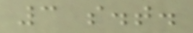3 s.t.
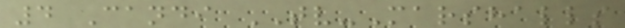4 Candi TV-Marshalls
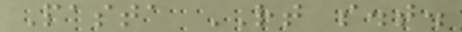Pasta RT s.t.
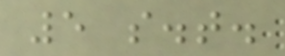5 s.t.
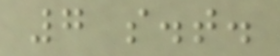7 s.t.
